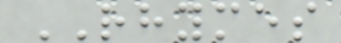RHYMES
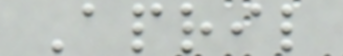April
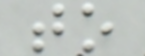to
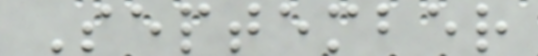September
